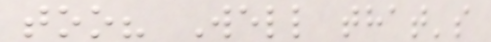too? Well that's
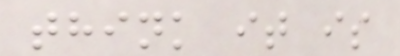think it is
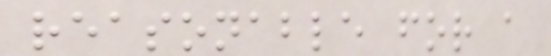reasonable for a
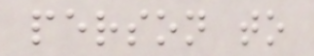person to
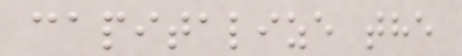capitalize the
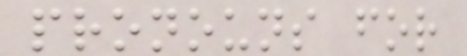pronouns for
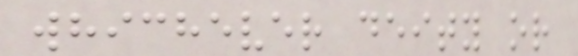whichever deity or
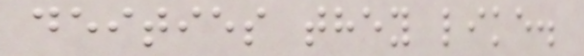deities they like.
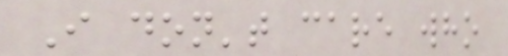I don't care who
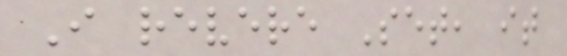I revere Set, it
